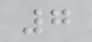7
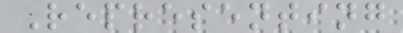Representing
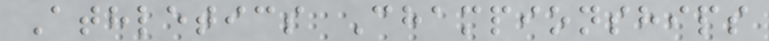Athletics Championships
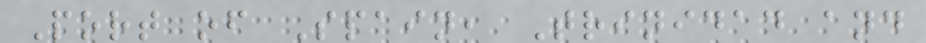Port of Spain, Trinidad and
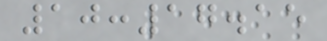10:17.15
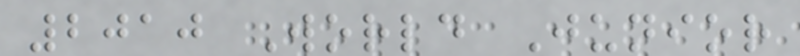2010 World Junior
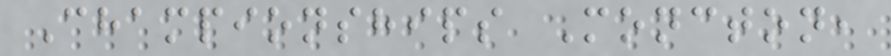Championships Moncton,
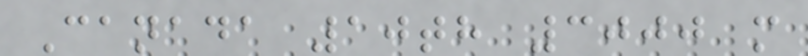Canada 10th 3000 m
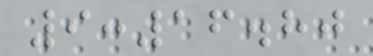9:16.80
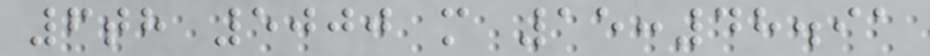6th 5000 m 15:48.91
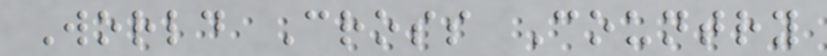World Cross Country
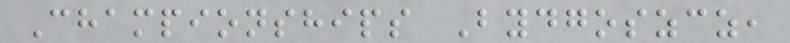Championships Bydgoszcz,
